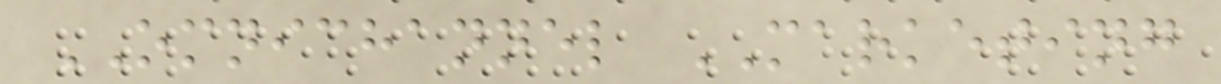OMNICHANNEL MARKETING
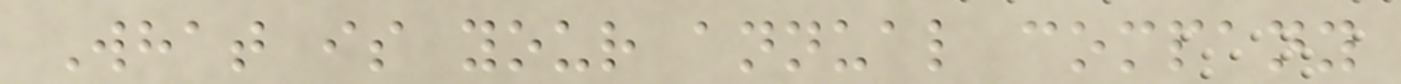What is your annual company
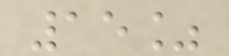15%
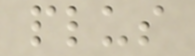plus
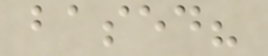based?
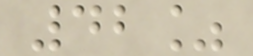42%
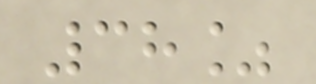38%
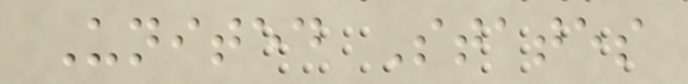United States
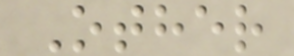Other
